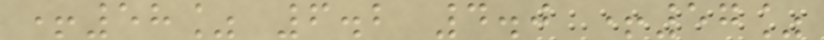+58% 6.2 4.0 +57%
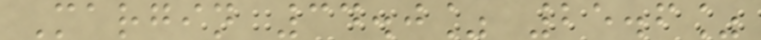Margin 34.0% 25.6%
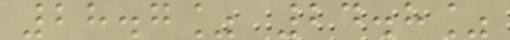28.7% 24.8%
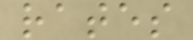rates
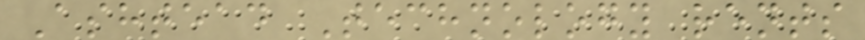Ashtead Technology rents
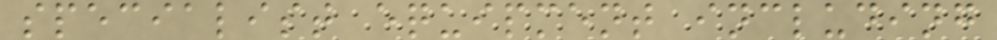specialist equipment including
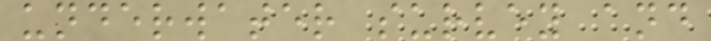underwater survey and
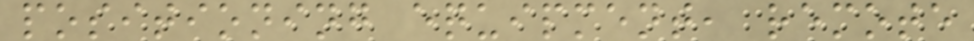positioning equipment, remote
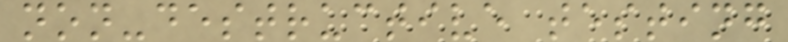non-destructive testing
